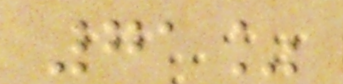71%
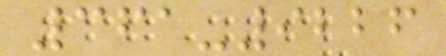361-9226
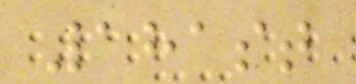181st
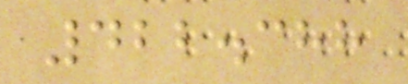422.388
